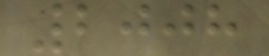2008
